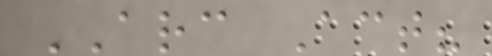ARC Act?
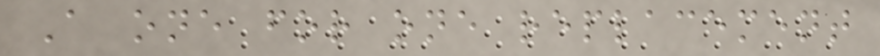A one for one replacement
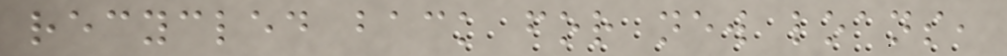recycled back for new loans,
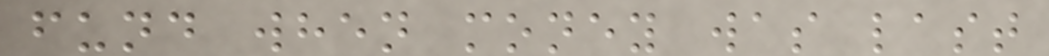fund when money was last
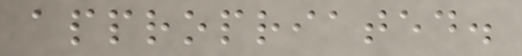appropriated.
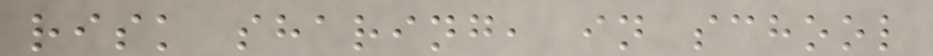risk sharing, in school
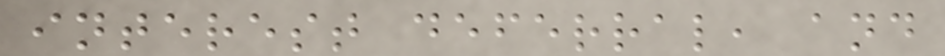interest deferral, and
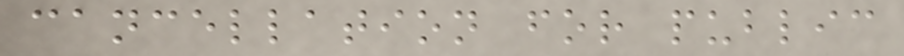cancellation for public
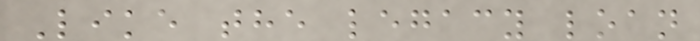Like the legacy loan
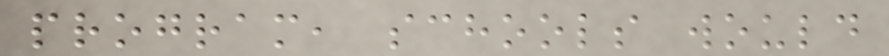program, schools would
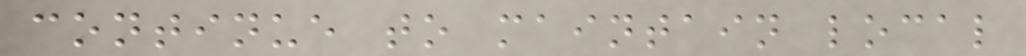continue to maintain local
